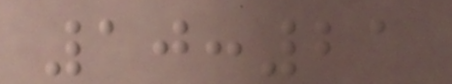10:21
